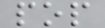pop
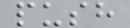push
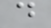d
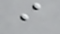i
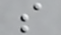s
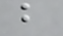b
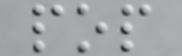pop
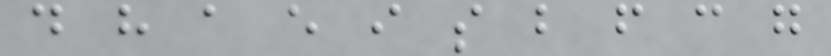d h a e i s b f c g
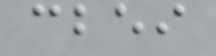cbei
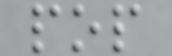pop
